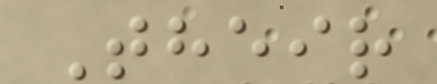Their
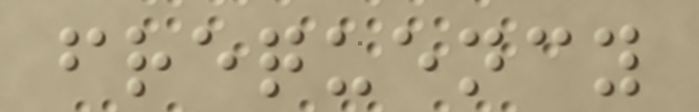frequency
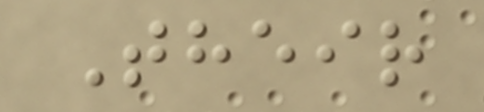Their
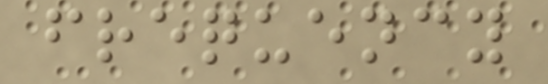frequency
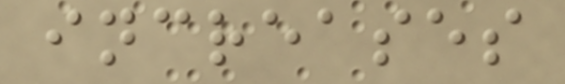increases
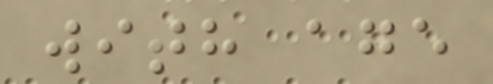with age
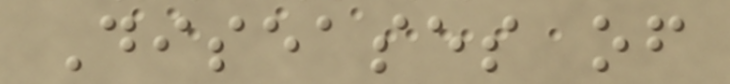Diseases of
